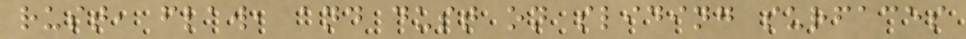rust, flaw, and dust on sliding surfaces
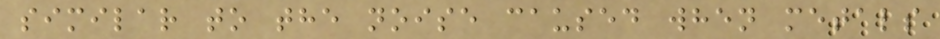similar to the noise caused when metals
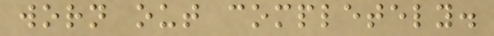worn out completely.
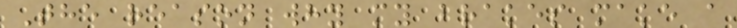The reason why my brakes make a
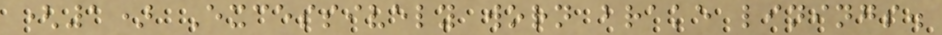(1) Excessively worn brake linings.
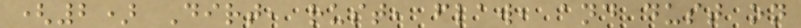(2) Dirt, rust, flaw, and dust on
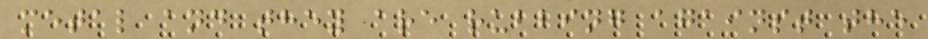metal and they are rubbing against the
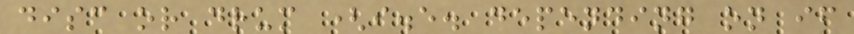disc or drum (i.e. depending on if
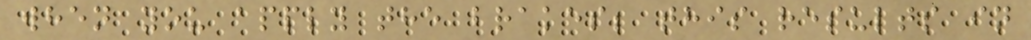when you apply the brakes; this results in
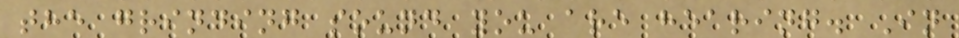the grinding sound you are hearing. In
